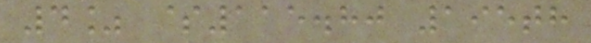4% $115.80 195th
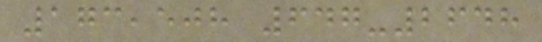173,508 647-2648
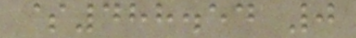$488.54 0
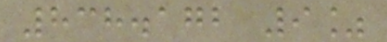838.172 9%
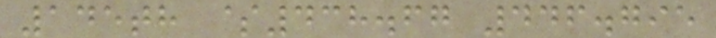145th $438.67 446.795
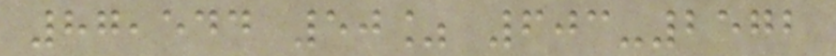87,544 50% 603-2572
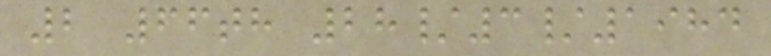2 66th 28/3/1984
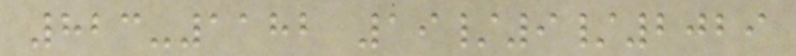823-1182 19/9/2029
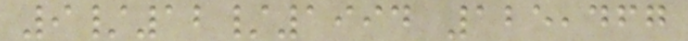9/12/1994 125,467
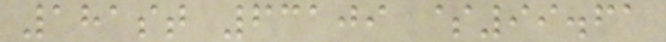181st 63109 $99.61
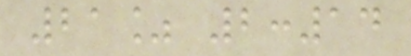21% 2:14
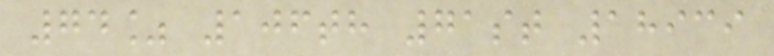74% 106th 71st 18939
